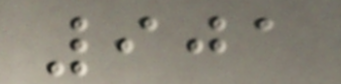901
